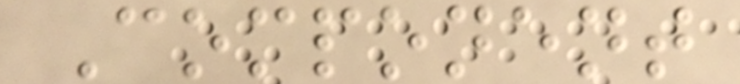Component
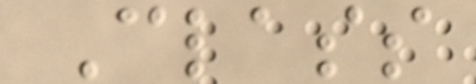Class
